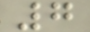7
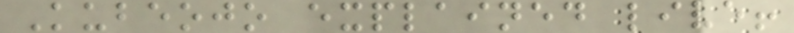Kubeojo explained live!
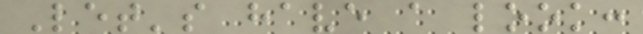Let's have a look:
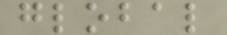global
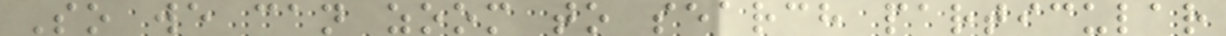So we can zoom to search particular
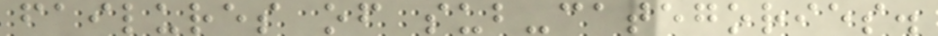failures of sub-categories.
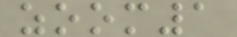zoom1
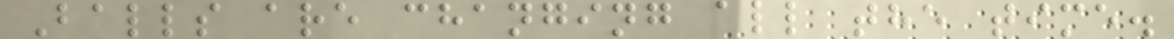Balls are changing all the time.
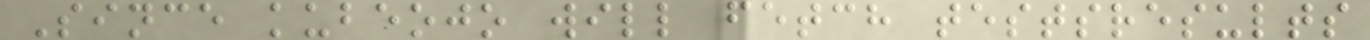Since kubeojo will fetch testsresults
